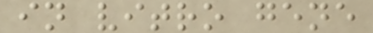in vitro gene
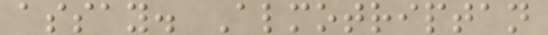assay. Almotriptan
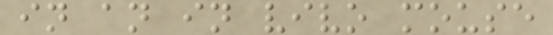in an in vivo mouse
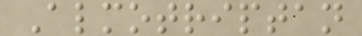Almotriptan
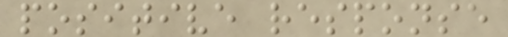positive response
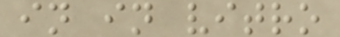in in vitro
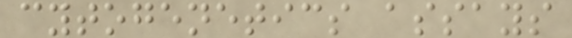cytogenetics assays
